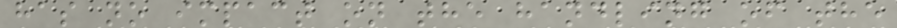has no impact on the handling of the
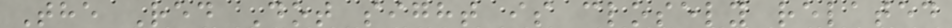The Red Dot sight is closely related
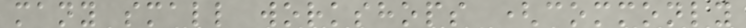many small workshops (commonly
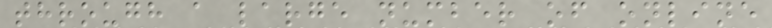through a large number of online
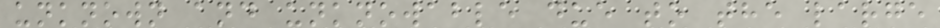unknown and unknowable due to the large
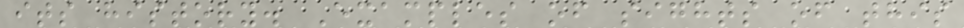its history. Examples of sights of this
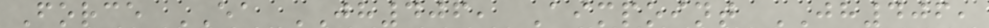Force EA JH406, Aimpoint JH406,
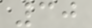30
